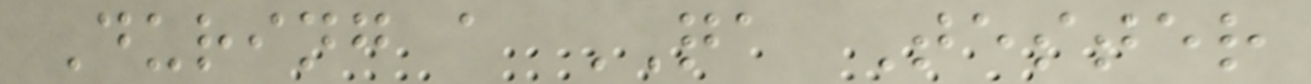During a QA Tester
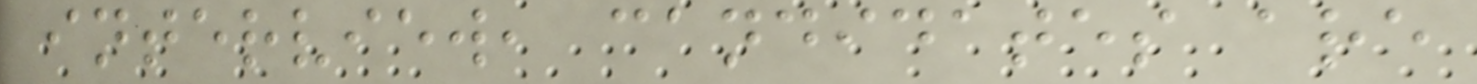interview, candidates are
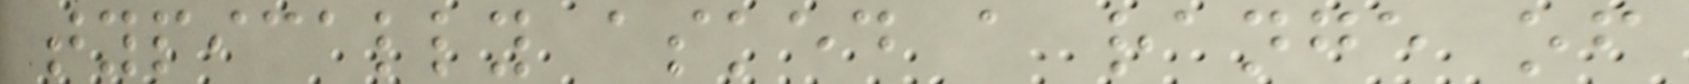typically asked a range of
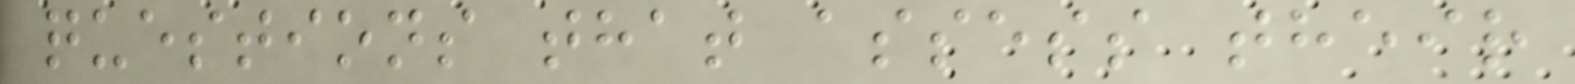questions that assess their
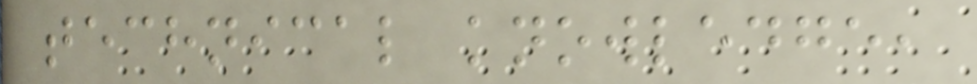technical knowledge,
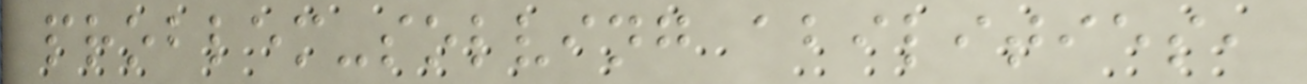problem-solving abilities,
